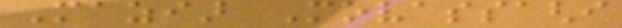Maziar Movassaghi
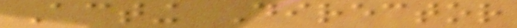Acting Director
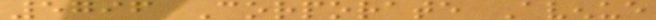5796 Corporate Avenue
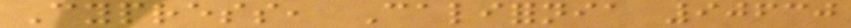Cypress, California 90630
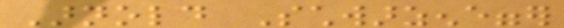Arnold Schwarzenegger
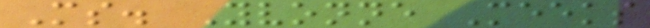Ms. Yvonne Meeks
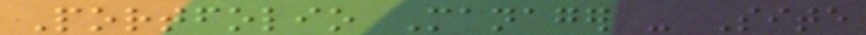Portfolio Manager - Site
